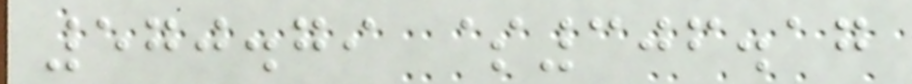570.79 $306.17
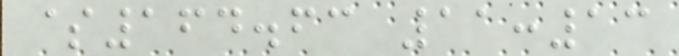$164.63 11:13
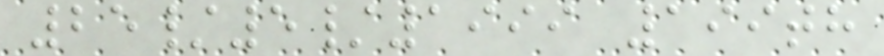25/5/1999 199th
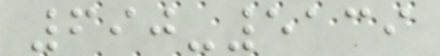690-5139
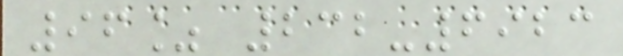96% 232-6923
